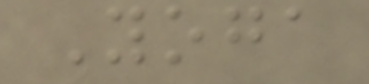Yoga
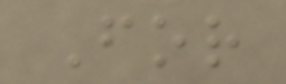For
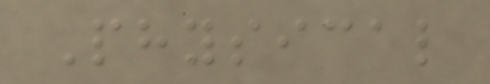Physical
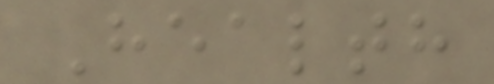Health
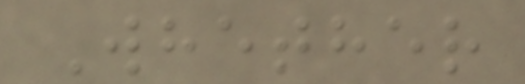Whether
